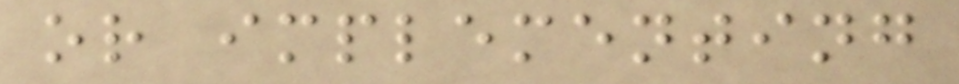or implementing
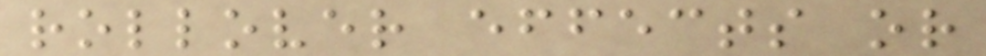rollover effects or
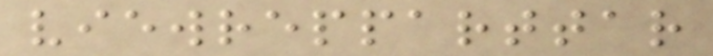viewrepparttar
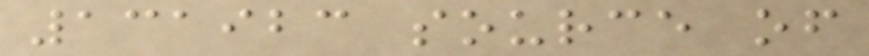131923 source of
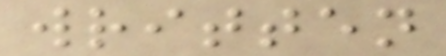written
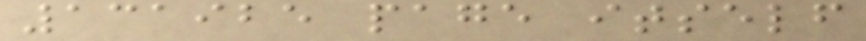131925 page itself
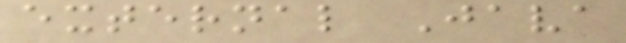external Java
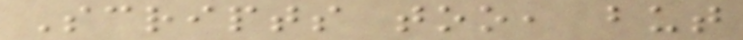Scripts too, but
